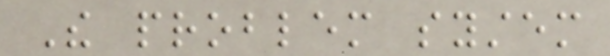The problem system
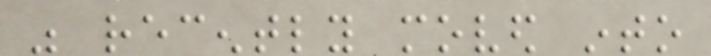was recently moved into
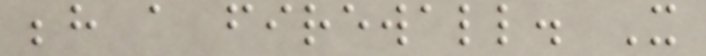behind a firewall. It
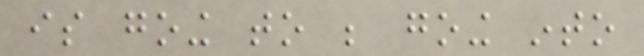is going to be going into
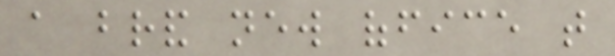a brand new office that
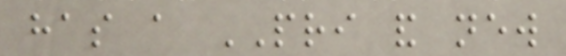has a PRI and new
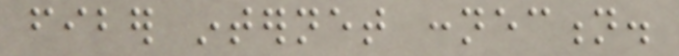fiber internet connection.
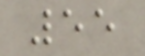55
